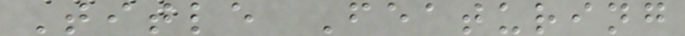Title Featuring
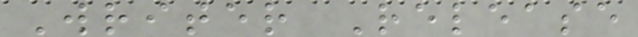Writer Release
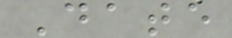Date
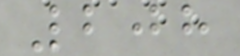208
